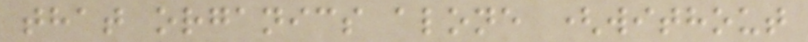that organics alone (without
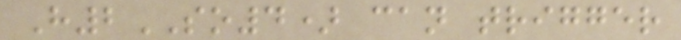H2SO4) can trigger
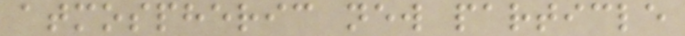atmospheric new particle
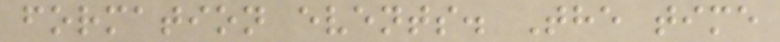formation events. The time
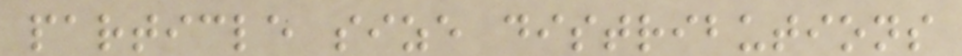particle size distributions
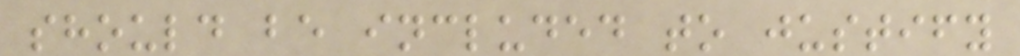should be included to justify
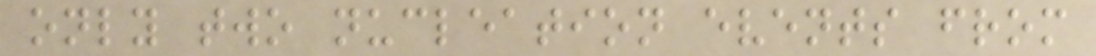only two nucleation events from
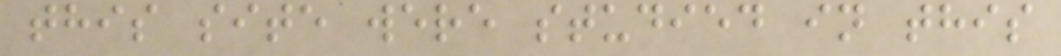this site were studied in this
